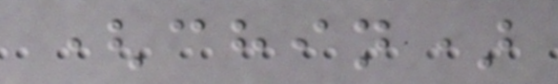(chin)
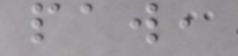paw,
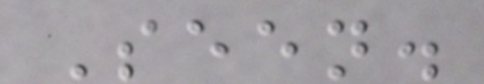Seen.
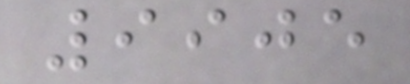9905
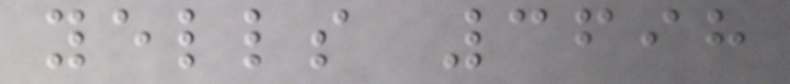yells 3698
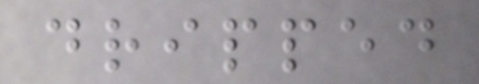dripped
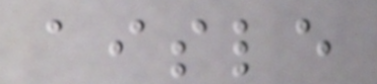aisle
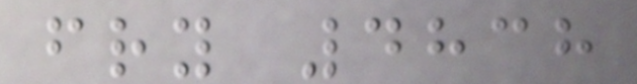fry 4838
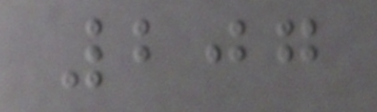207
